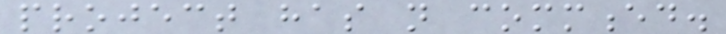project has not commenced.
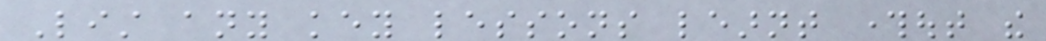List any key lessons learnt throughout the
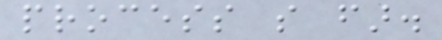process so far.
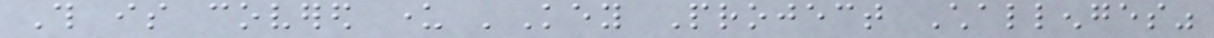This is covered under 'Key Project Challenges"
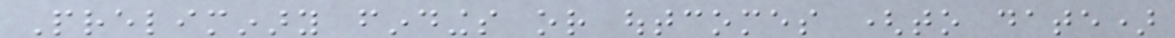Preliminary findings or outcomes (to date)
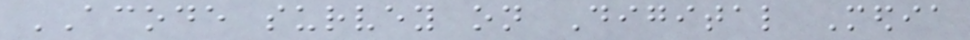ACODE survey on Digital Media
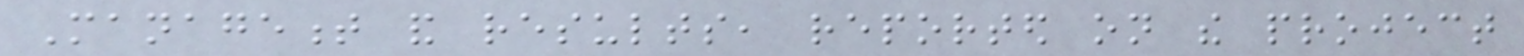Management and results, reported on the project
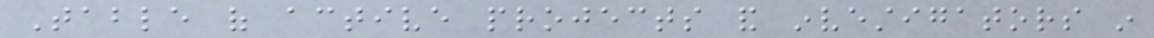Table of active projects and investigators in
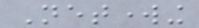Networking
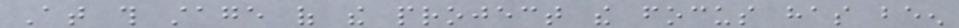At this stage of the project the focus has been
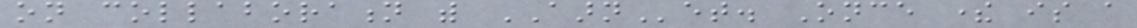on collaboration with AARNet. Once there is a
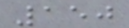150
